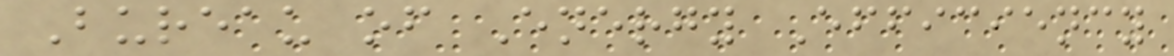Bureau of Energy Efficiency
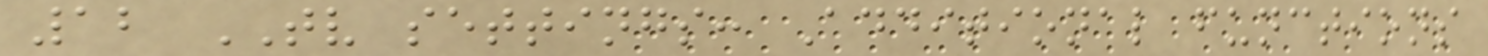12 TV settings: Additional functions
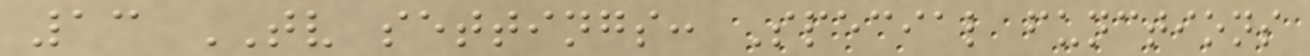13 TV settings: Special functions
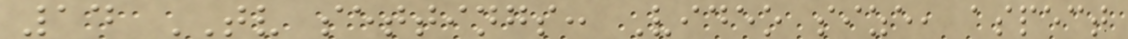14 TV settings: Video size, aspect
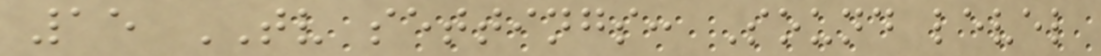15 TV settings: Sound level
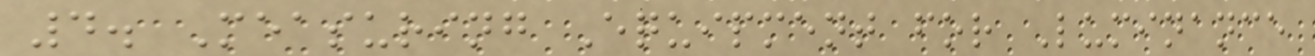4. Measuring Equipment for Luminance
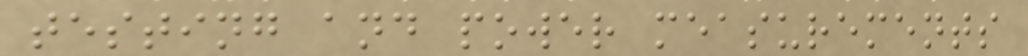testing and power measurements
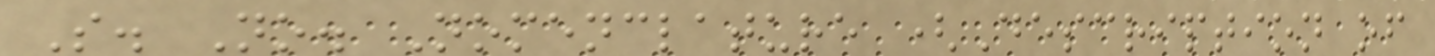S. No. Nomenclature (Description of
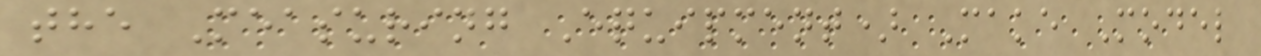the Measuring Equipment) Make Model
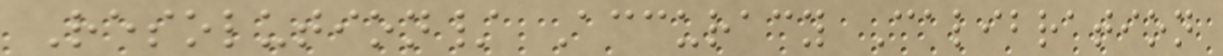Resolution/ Accuracy Calibration
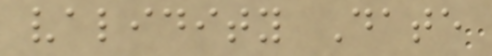validity Date
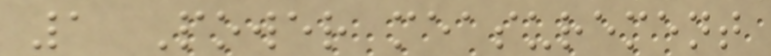1 Power measurement
